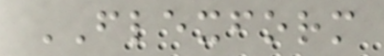FLEXFORM
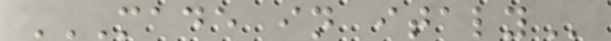MADE IN ITALY
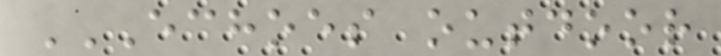ECHOES OUTDOOR
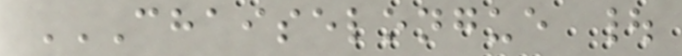CHAISELONGUE |
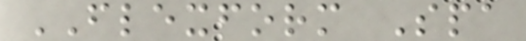FLEXFORM Spa
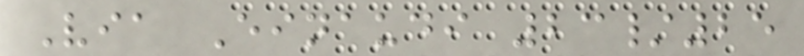Via Einaudi 23/25
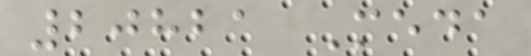20821 Meda
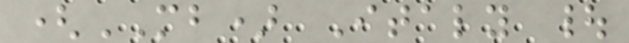(MB) Italy |
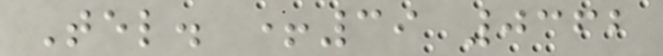Tel. +39 0362
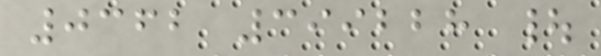0362 399228 |
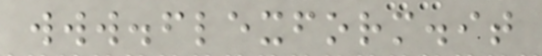www.flexform.it
